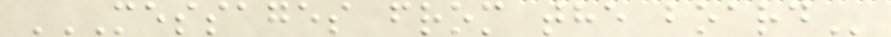MESSAGES FROM THE BOARD
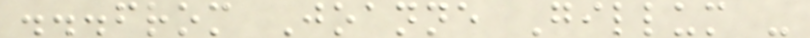...from Joanne Gillum -
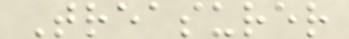Treasurer
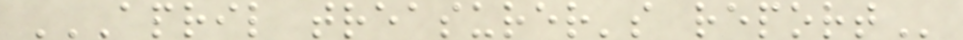APRIL TREASURER'S REPORT
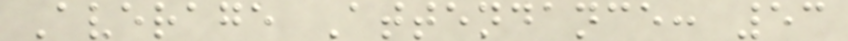Average Attendance: 53
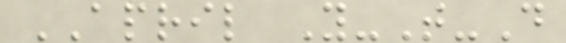APRIL Y-T-D
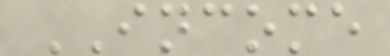INCOME
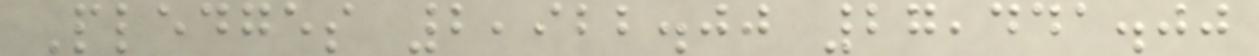Pledges 2,922.00 27,441.00
